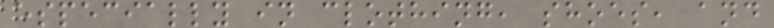especially in clothing, shoes, and
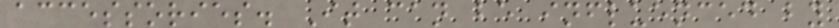accessories. It can be influenced by
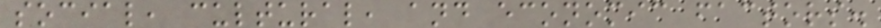social, cultural, and economic factors.
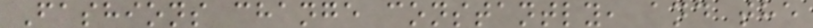Fashions change constantly, and the
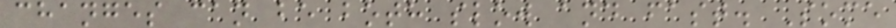changes can be both slow and fast. Some
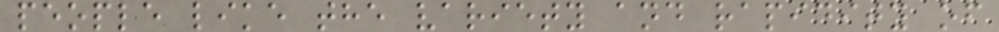people like the variety and rapidity of
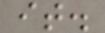it.
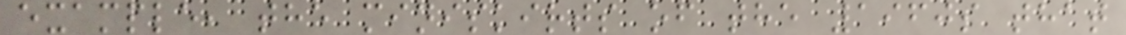example, the miniskirts of the 1960s that
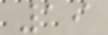19
